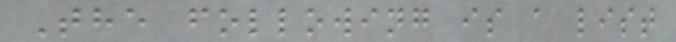The following is a list
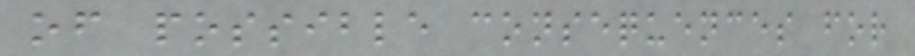of possible consequences for
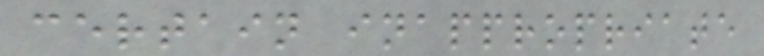certain inappropriate
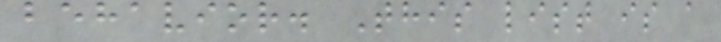behavior. This list is a
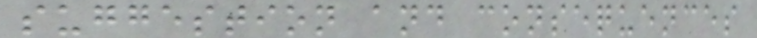suggestion and consequences
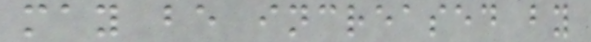may be increased by
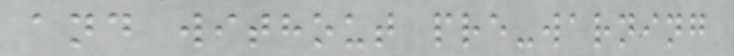and without pre-warning
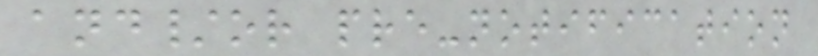and/or pre-notification
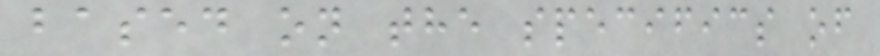based on the specifics of
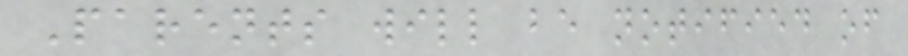Parents will be notified of
